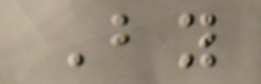By
